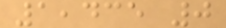1,435 0
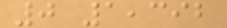0 1,392
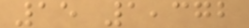15 1,372
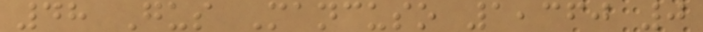48 Gus Mancuso 1,360 0
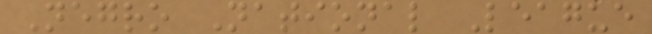Negro National League
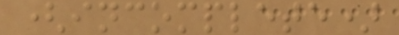(incomplete)
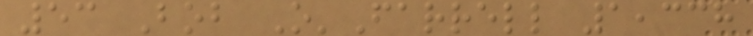53 Bob O'Farrell 1,338
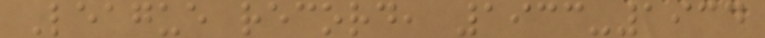League record, 1933-1934
